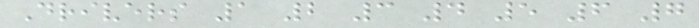Drivers 1 2 3 4 5 6 7
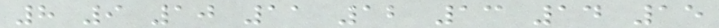8 9 10 11 12 13 14 15
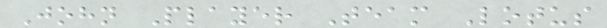John Player Team Lotus
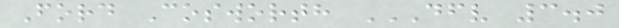Ford Cosworth DFV 3.0
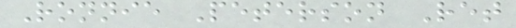Ronnie Peterson Ret
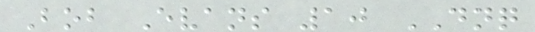Bob Evans 10 DNQ
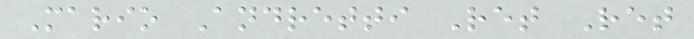Mario Andretti Ret Ret
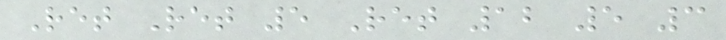Ret Ret 5 Ret 12 5 3
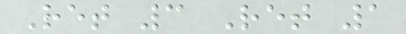Ret 3 Ret 1
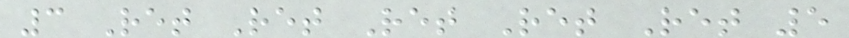3 Ret Ret Ret Ret Ret 5
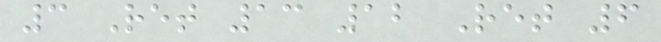3 Ret 13 12 Ret 6
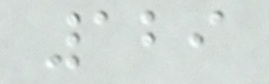129
